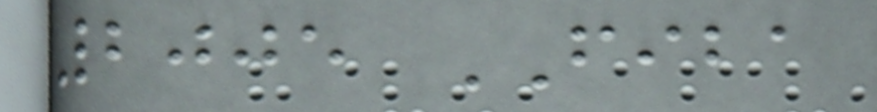2005 FIBA
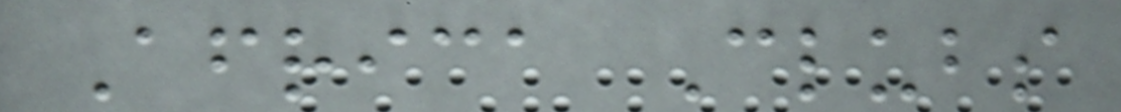Africa Clubs
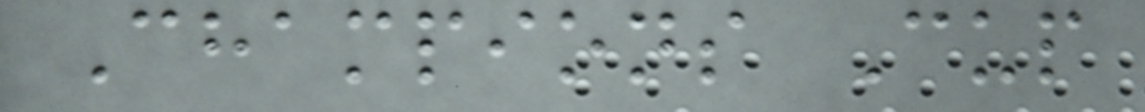Champions Cup
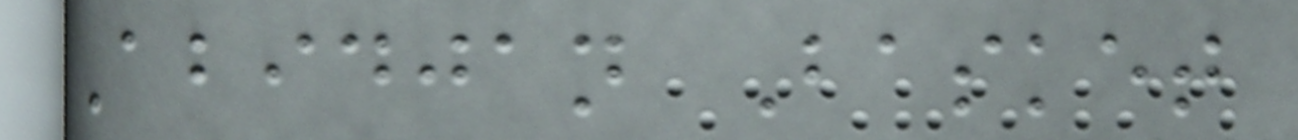Abidjan Basket
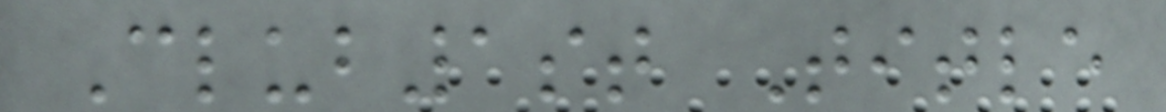Club1st Title
